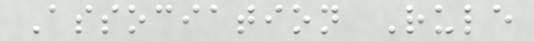Association Rule
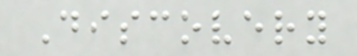Discovery
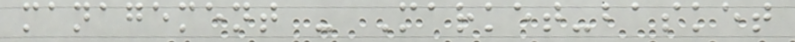management - Market-basket
